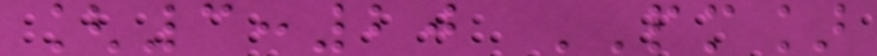[3:20 PM]
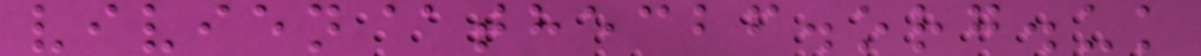vivien@thecbf.org.uk
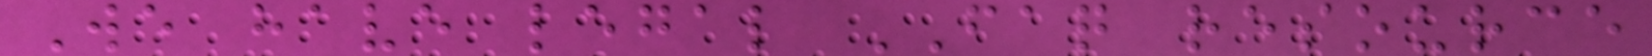We have legal FAQ resource
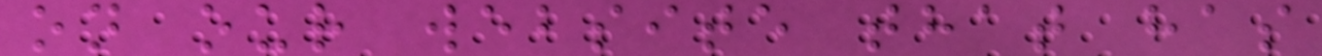on our website that has
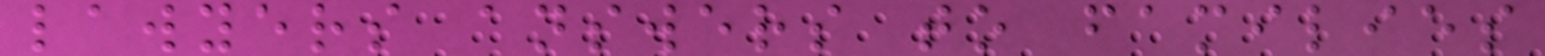lawyers answers to families
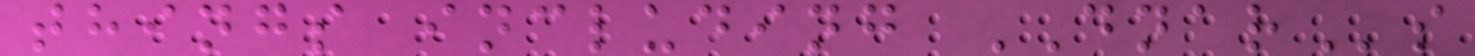things including DNARs
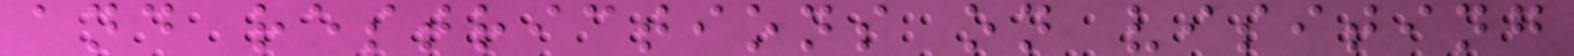and restrictions on visiting
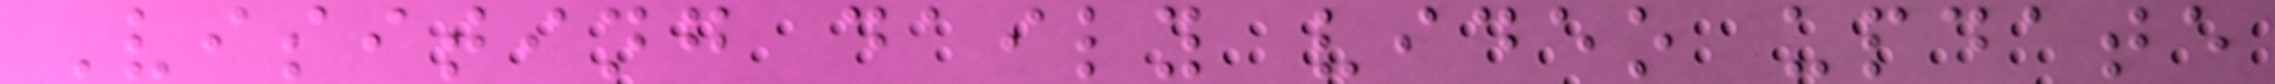Visiting daily video update
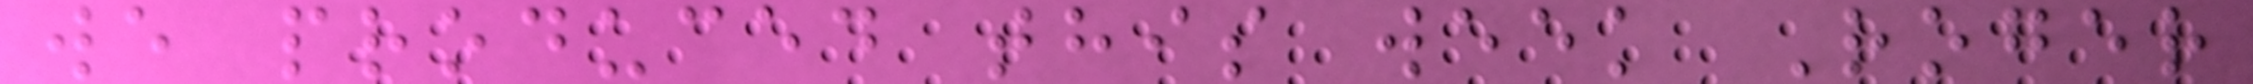we produced this week Roger
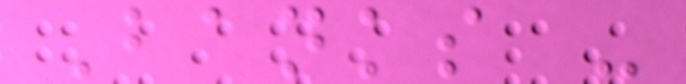Banks -
